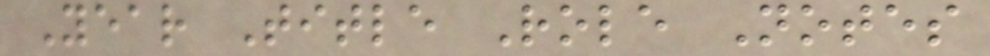Year Title Role Notes
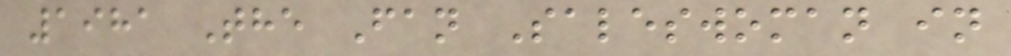1981 The Fan Saleswoman in
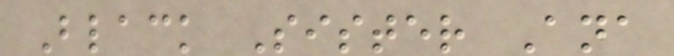Black Sister Ana
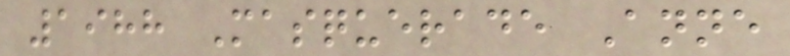1988 Masquerade Anne
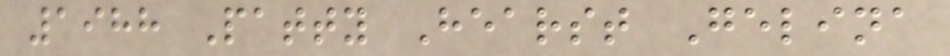1988 Patty Hearst Gelina
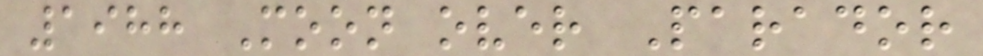1988 Moon over Parador
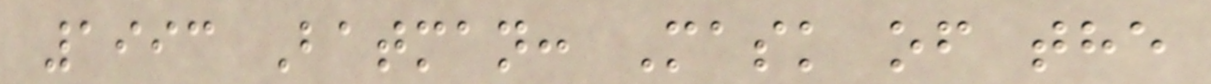1993 Batman: Mask of the
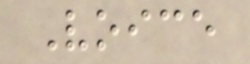Voice
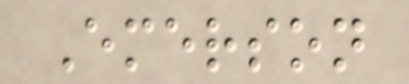Emerson
